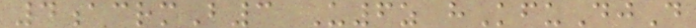4acrmB3 U6z hKfuDjD
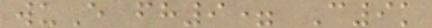wuE fh9= C9k
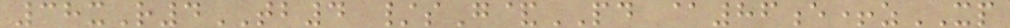38xR4TB4 /sG&PD @86e+zXP
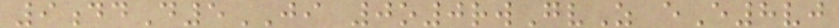9ddD5JI 0o0rwGvZ eE8vj
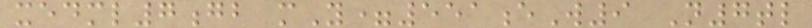xedml7gb mY=551eW9 N7tl
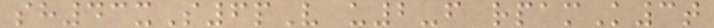sh43xS6pV u2-f rpamK3t
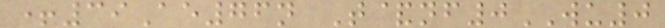+39Ae76n T&nf0WU0
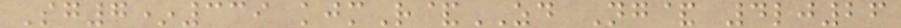Sg7*339 kjmR&ZD Ng& 4lj26
